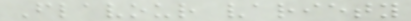Flavour variety
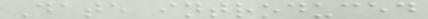Date introduced
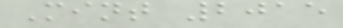Mint 2015
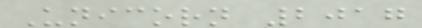Unicorn 2017
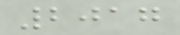2017
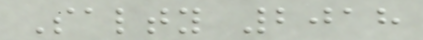Salty 2018
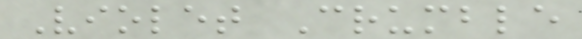Violet Crumble
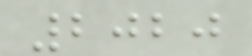2020
